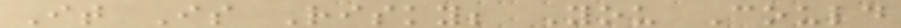It Is Risky; You Could
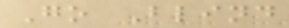Go Blind
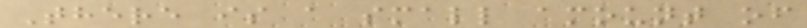There is a small amount of
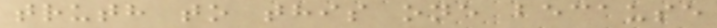truth to this one because
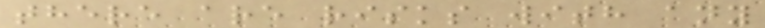there are risks with any
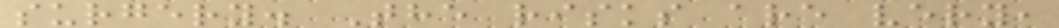surgery. The risks are very,
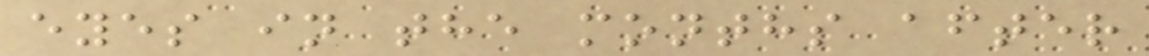eyes in the months after
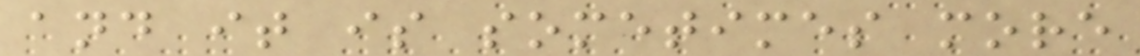and it is sometimes more
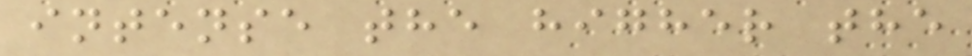intense the higher the
